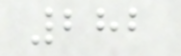282
